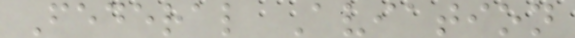Federal Aviation
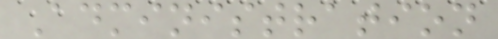Administration
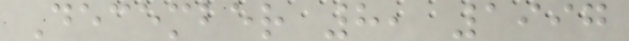December 8, 1997
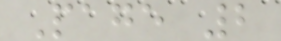Page 2
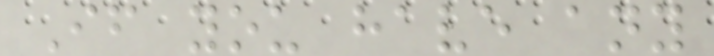If you have any
